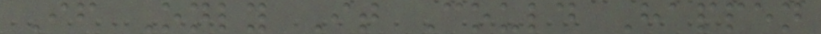If Only It Could Happen
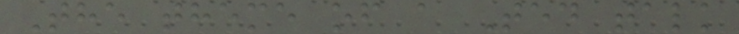The theme of a Ted talk
